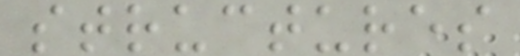structures
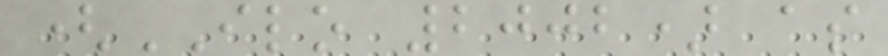(ILO 2002) as
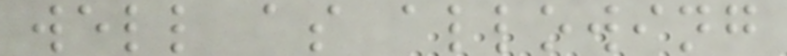well as allowing
